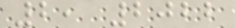2, 2022
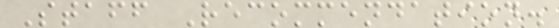Staff Recommendation.
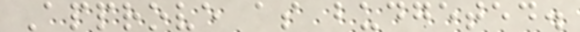Approve as budgeted.
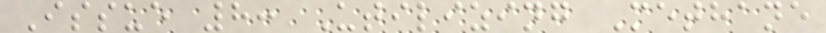Issue 8: Utilizing Methane
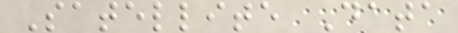Satellite Data
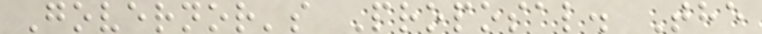Governor's Proposal. The
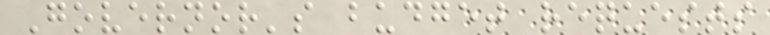Governor's budget requests
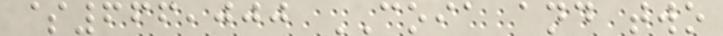$666,000 COIA and two
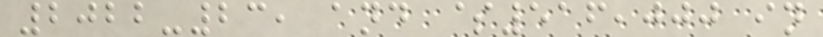2022-23, and $516,000 in
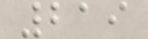219
